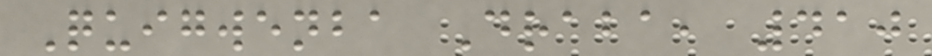Quigwenba Draba, 410
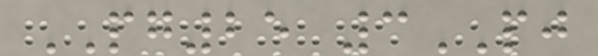PG25 3PJ
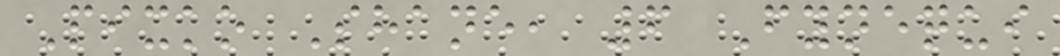Pixko Shane, 6 Fynequi
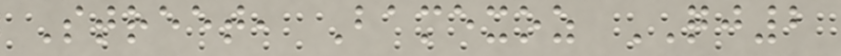Street, Bamexoz QJ2
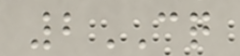2CQ
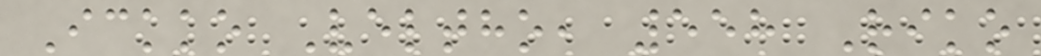Ickko Veltho, 558 Riko
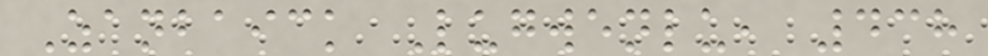Zanbaick Lugwenlu, 438
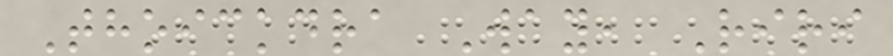Thoickdra Way, Riri
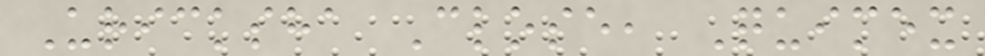Uricksha Close, Quimex
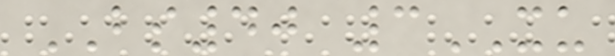BS40 3XU
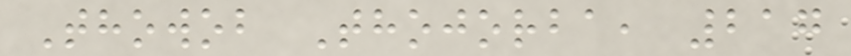Thowob Thojorba, 217
